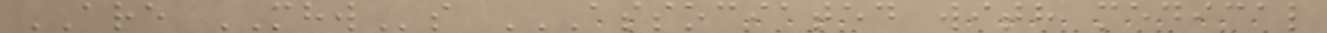ARE MHWs ASSOCIATED WITH MEDICAL
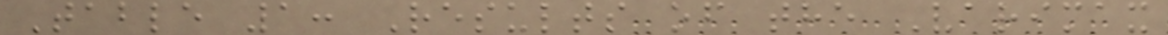Table 1: Results of the Varimax
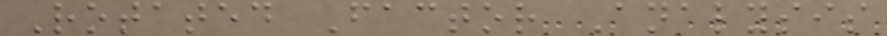Rotated Factor Analysis
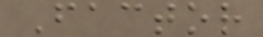Factor
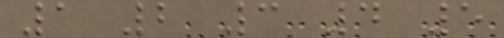1 2 3 4 5
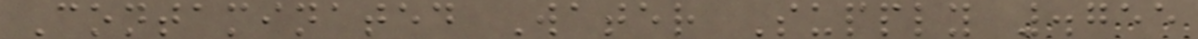Contaminated Water Supply .755
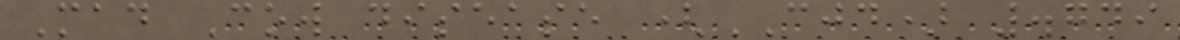Mad Cow disease (CJD) .749
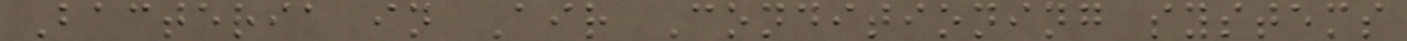Bacteria in Air Conditioning systems
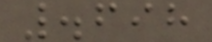.698
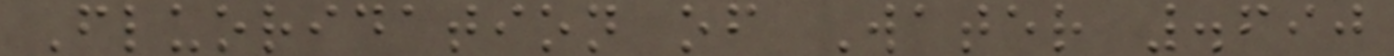Fluoridation of Water .690
